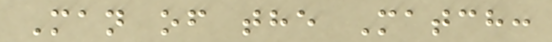Man of the Match:
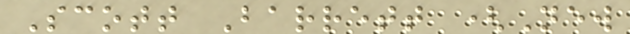Scott Barrett (New
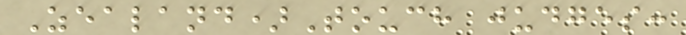Zealand)Touch judges:
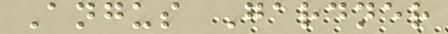Angus Gardner
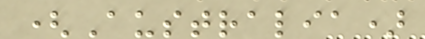(Australia)
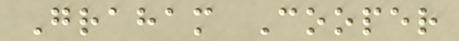Graham Cooper
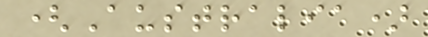(Australia)
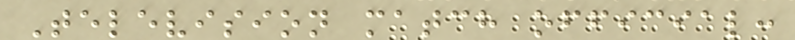Television match official:
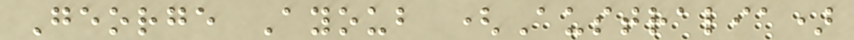George Ayoub (Australia)
